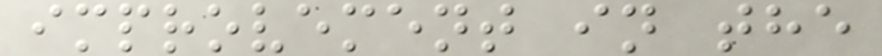improvement in the
